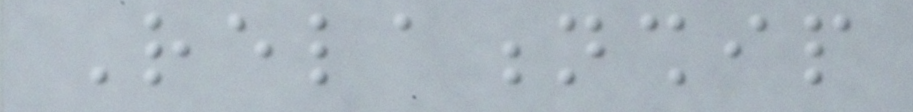Relationship
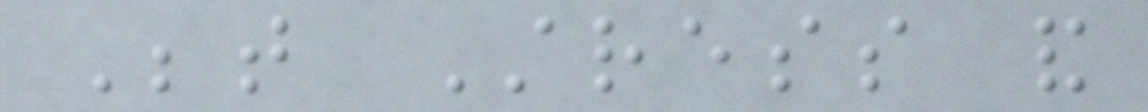Between Stress and
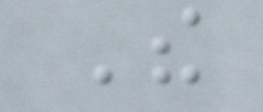The
